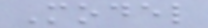Model
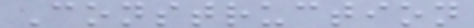Construction
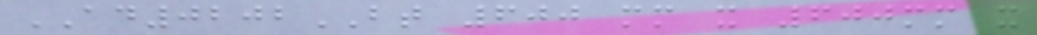AD0202BT 600 mm x 600mm x
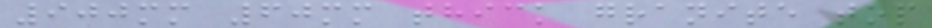900mm 60mm thick granite top
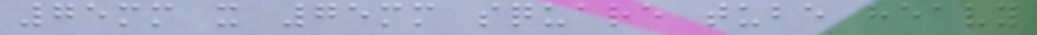75mm x 75mm square tube heavy
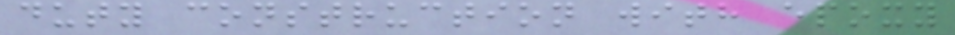duty construction with epoxy
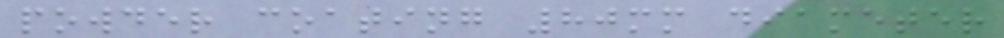powder coating 80mm diameter
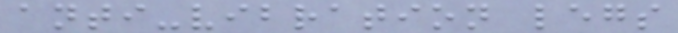anti-vibration legs
